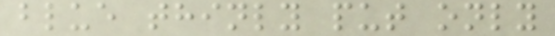blue thinly put only
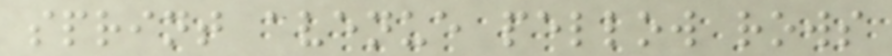sprint avenue pellow rows
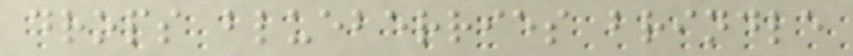drops blueberries brindle
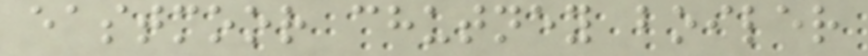eastmoor chutney boiler
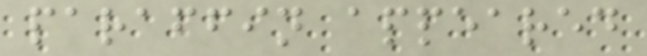paraffin appeared
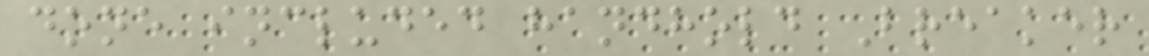done included handhold Breaker
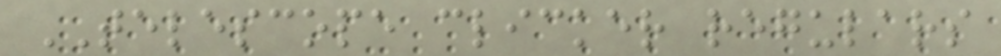TELESCOPE clicker regulars
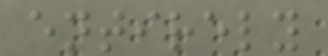entirely
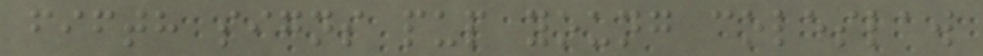fifth signs pup young coleslaw
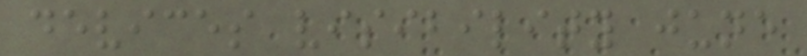devices visibility june
